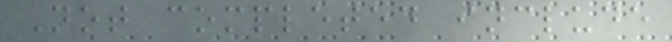Not completed include
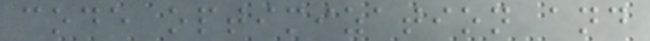code optimization and
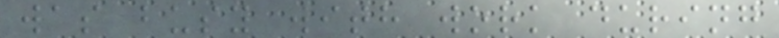was busy with work during
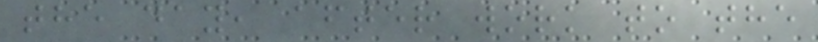the day, after work to the
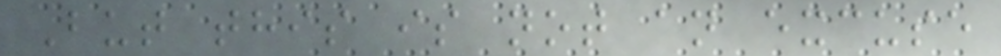But this is not an excuse
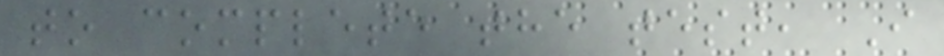to complete the test, I
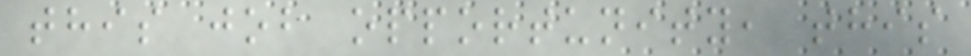this job opportunity, this
